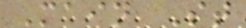Main St
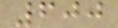600
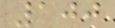100
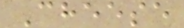Cheese
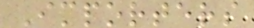Importers
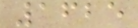1625
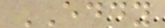EDDY
